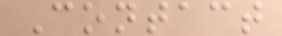Contact
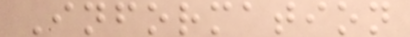Information
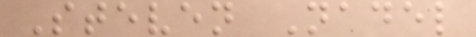Steven Nadel
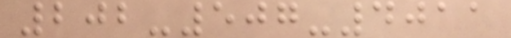202-507-4011
